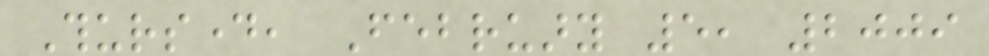Thursday, February 5, 2009
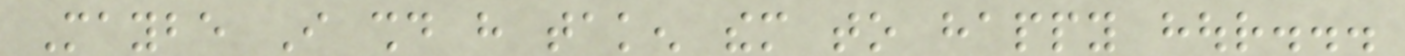Maybe I should have taken them to happy hour...
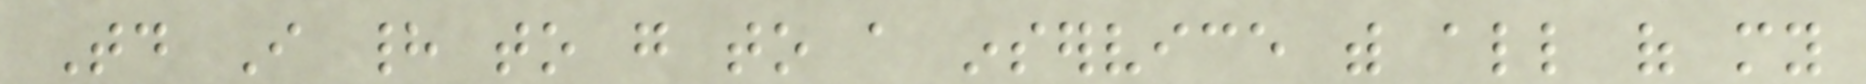Today I had to go to a inservice with all of my
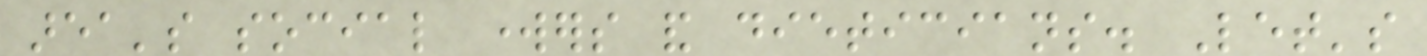area's social workers and dieticians. Let's
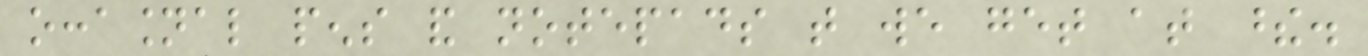occasional pens and notepads that we get at these.
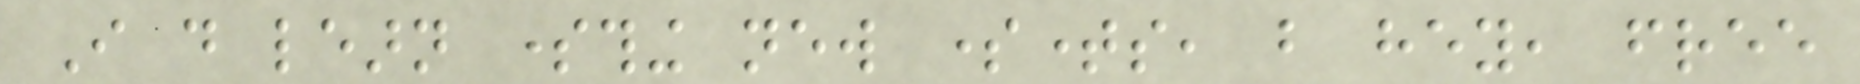I do learn something new sometimes, but hey, free
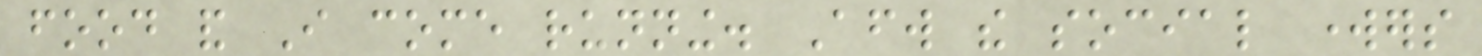food and I come running. Afterward the social workers
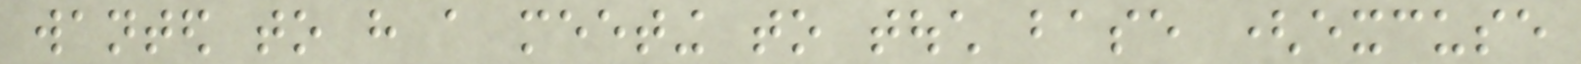wanted to have a meeting to touch base (excuse
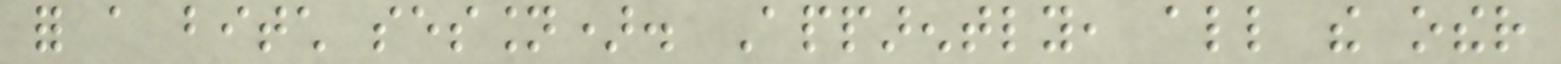for a bitch session). Apparently, all the other
